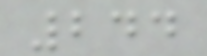244
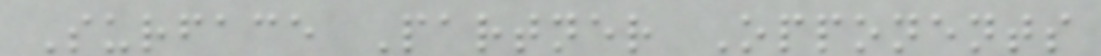Surface Partner Opponents
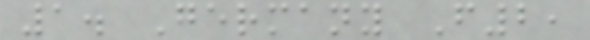1. Germany F2,
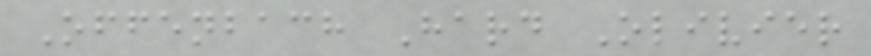Offenbach Hard Olivier
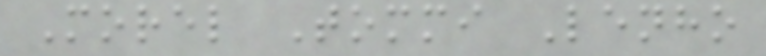Morel Tommi Lenho
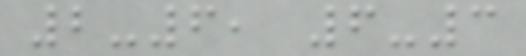2-6, 6-3
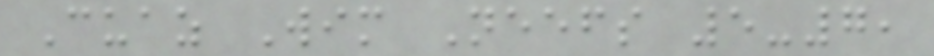Cuaz Wim Neefs 5-7,
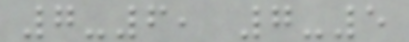7-6, 7-5
